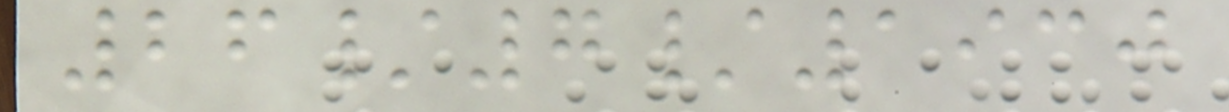26/7/1930
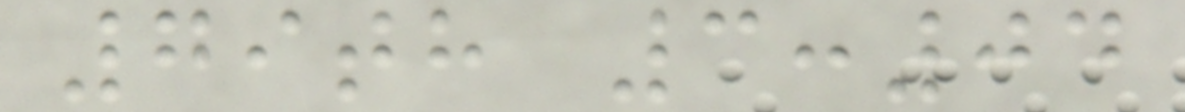79th 3:04
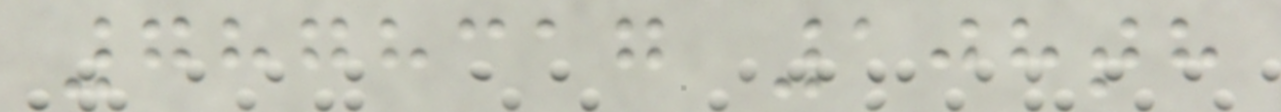7878317 108th
